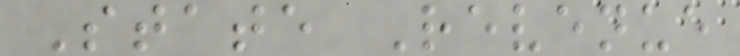State Revenue
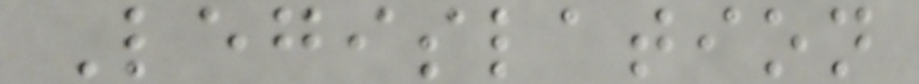Legislation
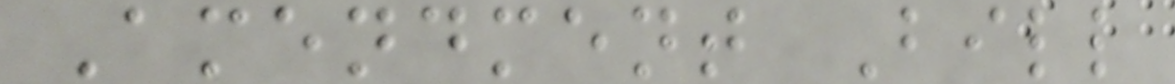Amendment Bill
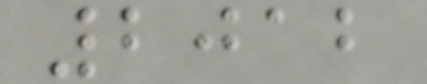2012
